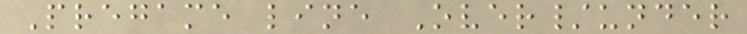Pregame line Over/under
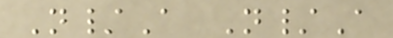N/A N/A
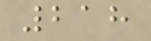218
